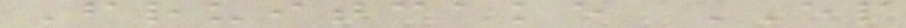Fruitcake EP
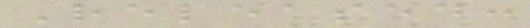Released:
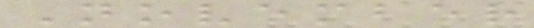November
